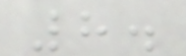8.
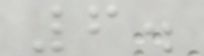6.
